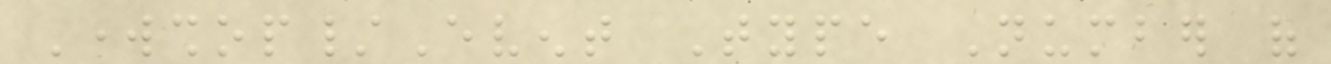Workshop/Event Type Number of
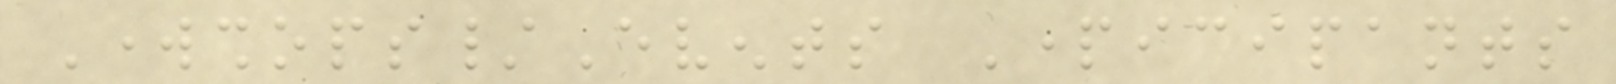Workshops/Events Participants
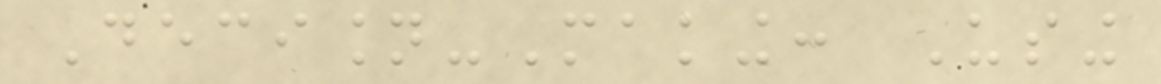Decision-Making: Using
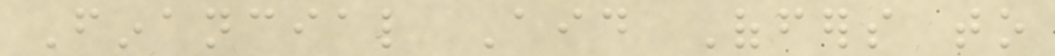Financial Aid Offers to
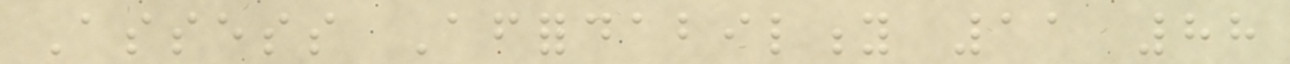Assess Affordability 11 88
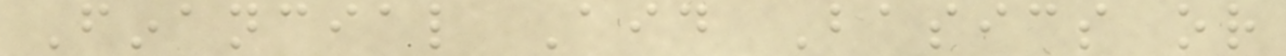Financial Aid Basics or
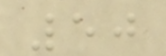50
